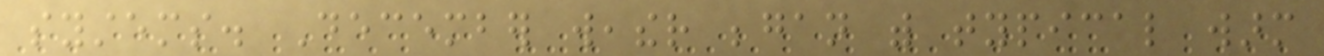systems. December weather began with typical warm
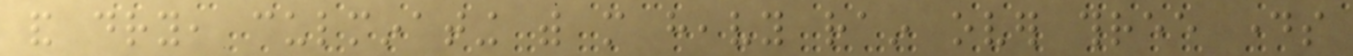and dry, culminating with more heavy rain over three days
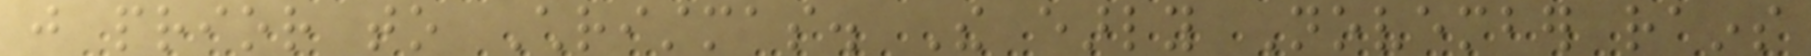just prior to Christmas. The early November rains
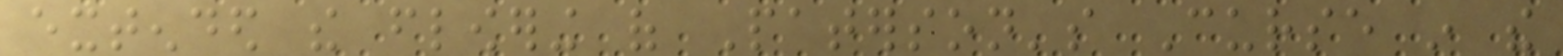extended the flowering of Paterson's Curse in the
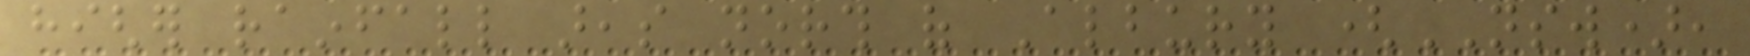higher rainfall areas north of Albury (NSW),
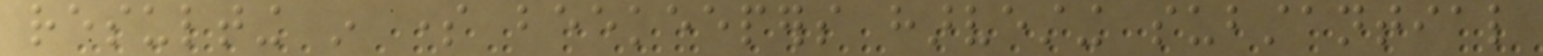resulting in some beekeepers harvesting substantial
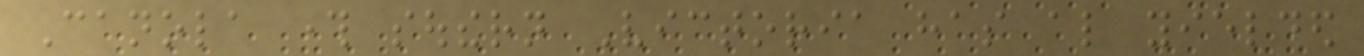Canola through southern Victoria has also yielded
